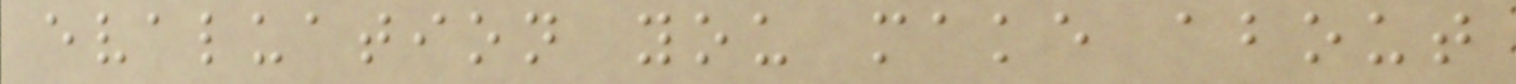evaluation you make about
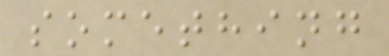something
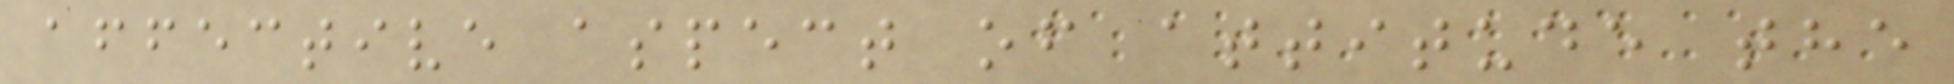affective aspect of attitude the
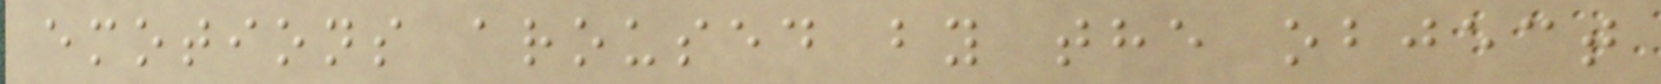emotions aroused by the object
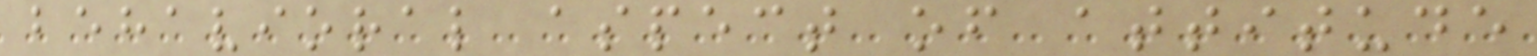behavioral aspect of attitude
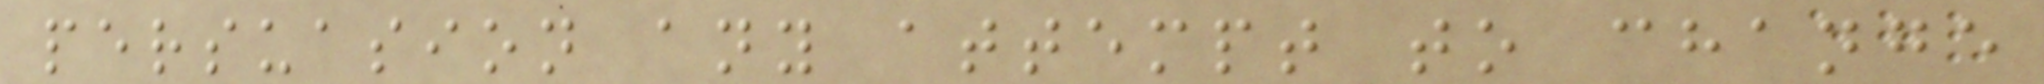persuasion any attempt to change
